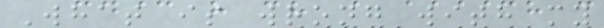What is wrong with my
